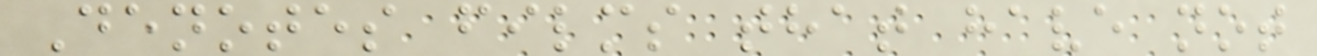Denotes films that have not
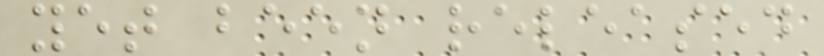yet been released
